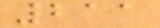211
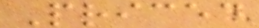Priced
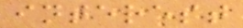interest
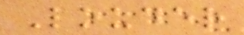Louder
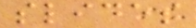slides
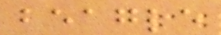beagle
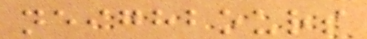neighbours
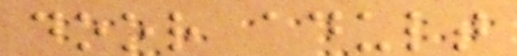door adult
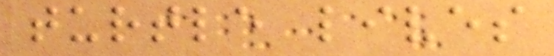turtle lives
